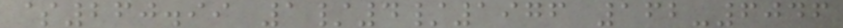$260.99 1/4/1976 162-6046
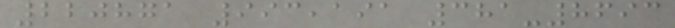220871 993,191 381-8693
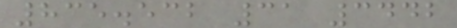835.532 31 3442
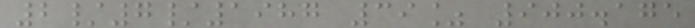2/7/1987 39% 900.175
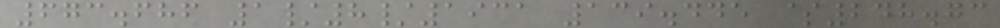673.686 1/8/1931 139.445 $248.73
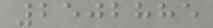2502885
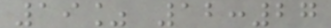19% 12:27
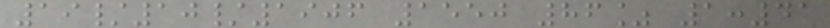19/10/1906 1550 86% 1:41
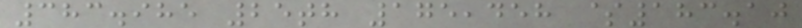383.985 25th 175,458 $183.10
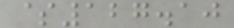$127.10
